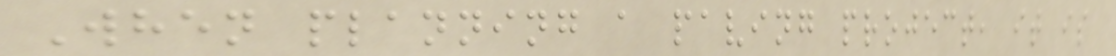When planning a paving project, it is
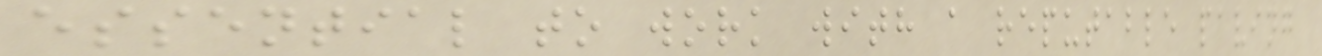essential to work with a reputable paving
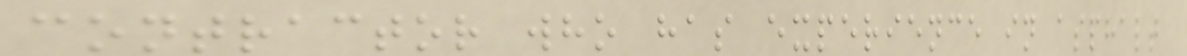contractor who has experience in asphalt
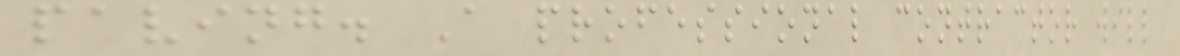paving. A professional contractor will
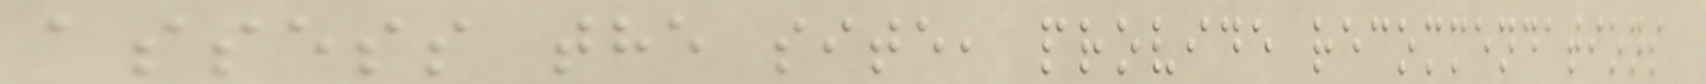assess the site, provide recommendations
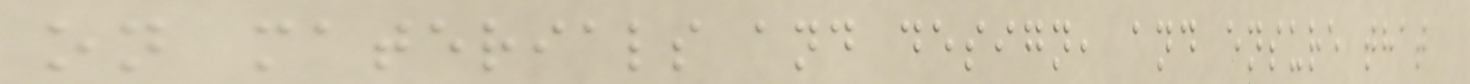on materials and design, and ensure that
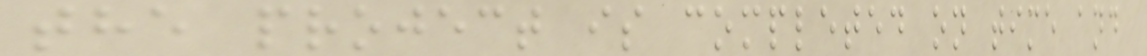the project is completed on time and
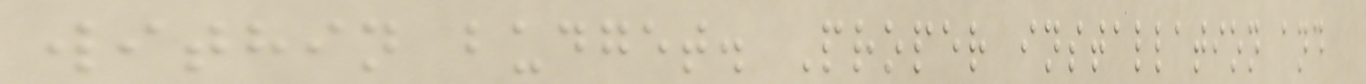within budget. Proper installation and
